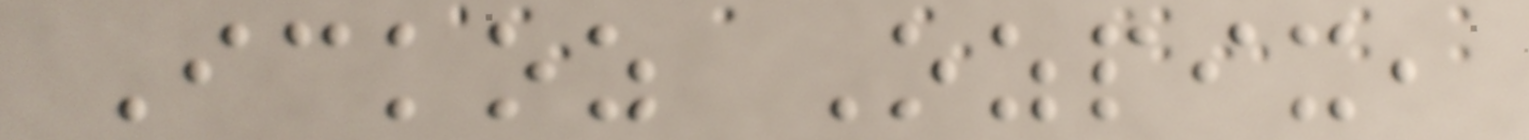Ickoz Ozpix,
